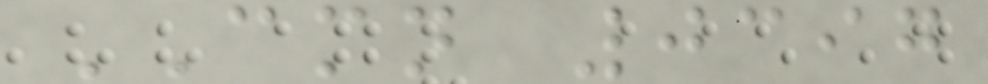CMN 0397
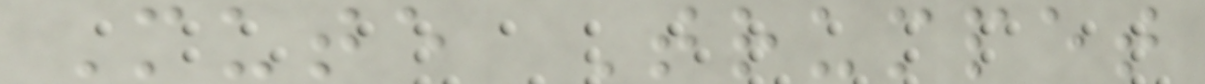Mute Trumpet
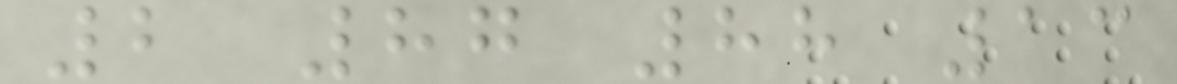2 87 88 13
